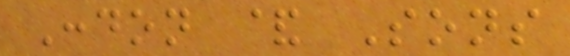Condon & Sons
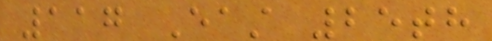117 East 25th
